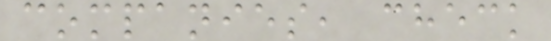companies, check
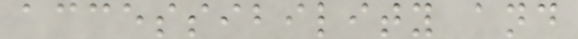accessibility and
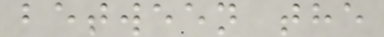between the
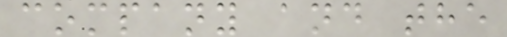company and the
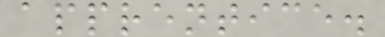apprentice.
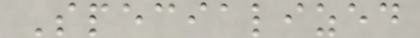Specialized
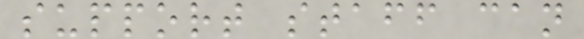support staff can
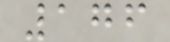176
